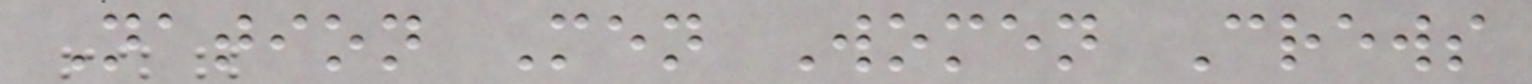Nation Men Women Crews
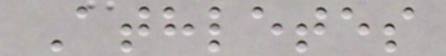Athletes
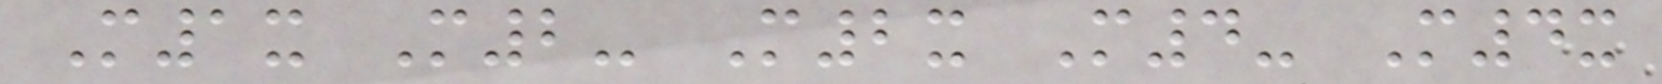M1x M2- M2x M4- M4x
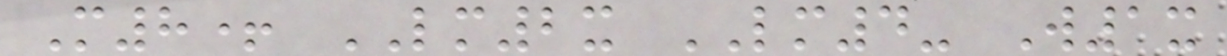M8+ LM2x LM4- W1x
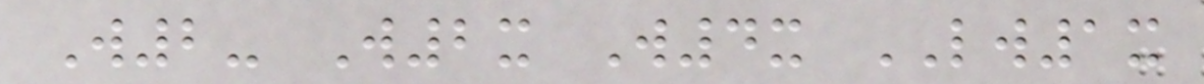W2- W2x W4x LW1x
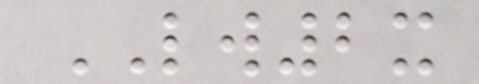LW2x
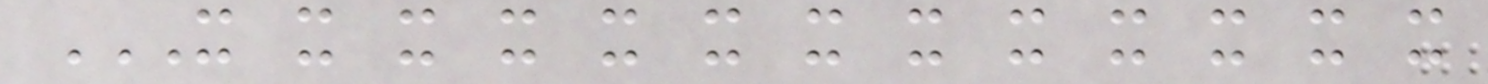X X X X X X X X X X X X X
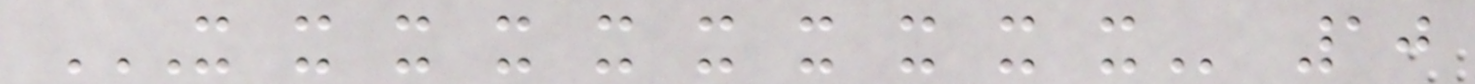X X X X X X X X X X 10
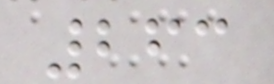263
